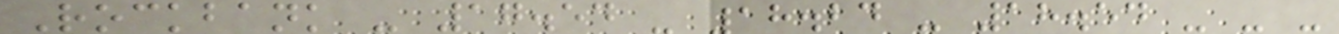Rockbank - 17.54 - 18.24 - 18.54 - - -
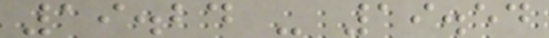19.24 - 19.54
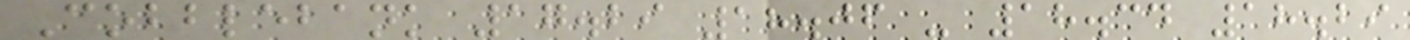Cobblebank 17.29 18.06 - 18.34 18.29
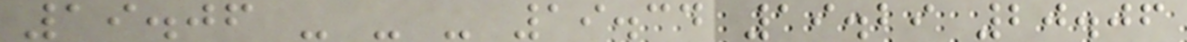19.06 - - - 19.34 19.29 20.06
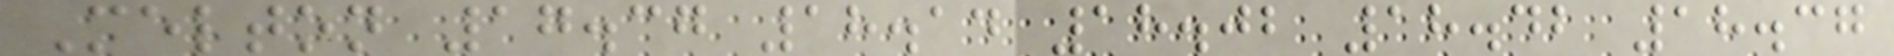Melton 17.37 18.14 18.02 18.42 18.37
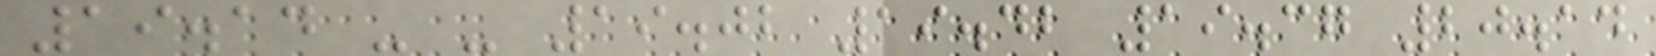19.14 - - 19.02 19.42 19.37 20.14
